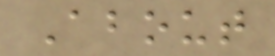About
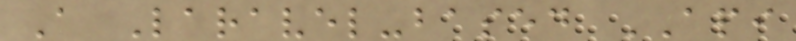A Laravel-based API
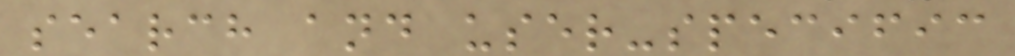search and user-specific
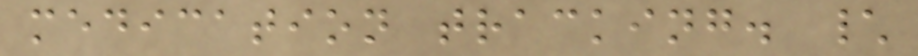medication tracking. \
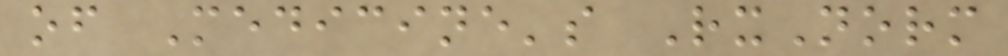of Medicine's RxNorm
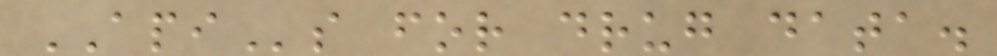APIs for drug data.
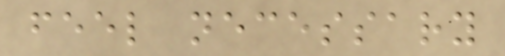feel necessary
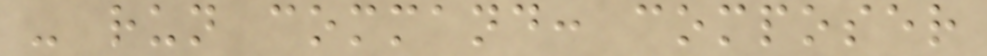- run command: composer
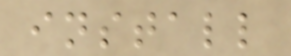install
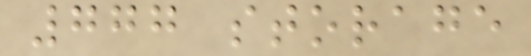777 storage
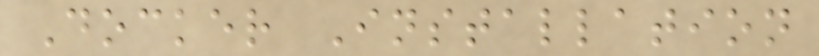Docker Installation
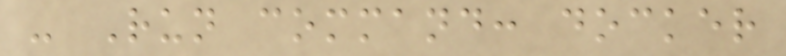- Run command: docker
